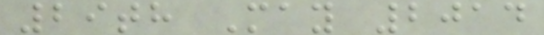29th May 2014
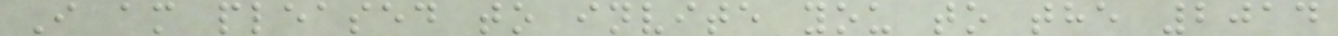I am pleased to invite you to the 2014
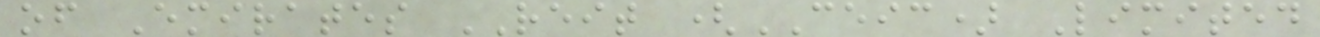of Emirates REIT (CEIC) Limited
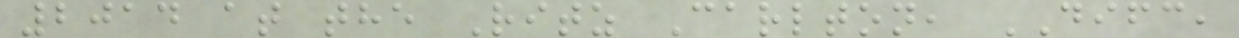2014 at the Ritz Carlton, DIFC,
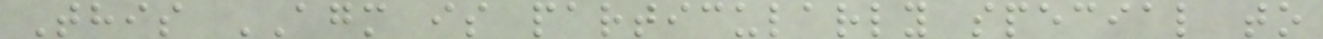This AGM is particularly special to
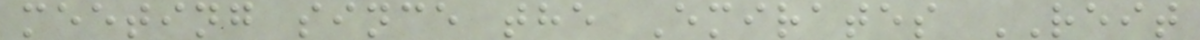meeting since the Emirates REIT
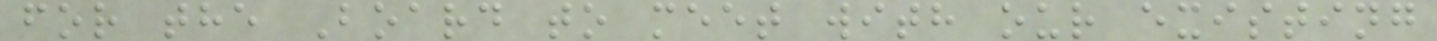for the Board to meet with our existing
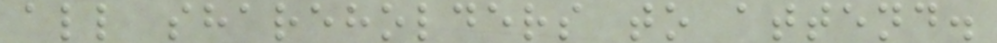all shareholders to attend.
